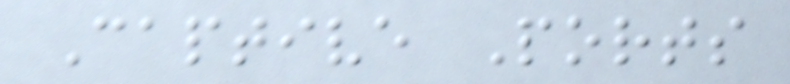Captive Ports
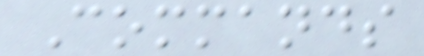Commands
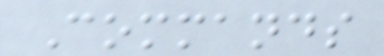Commands
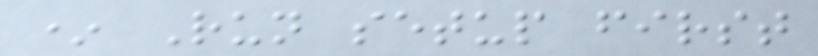* Run setup first
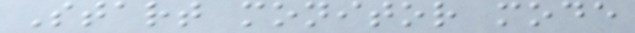Start monitor mode
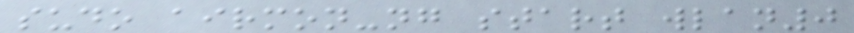sudo airmon-ng start wlan0
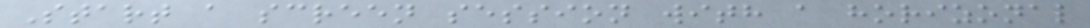Start a screen session with a horizonal
